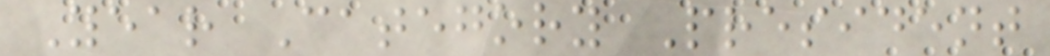Year Category President
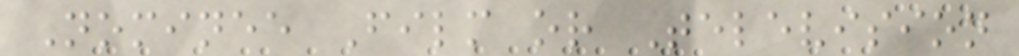Nominee Film or Television
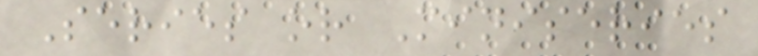Series or Miniseries
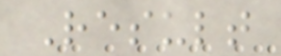Result
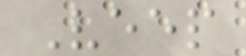Veep
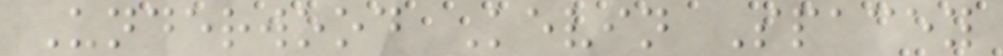Underwood Kevin Spacey
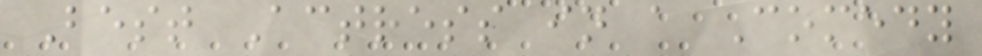Best Actress in a Comedy
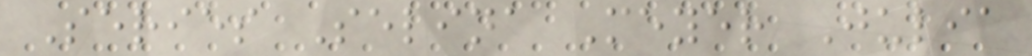Series Selina Meyer Julia
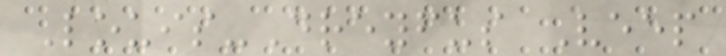Louis-Dreyfus Veep
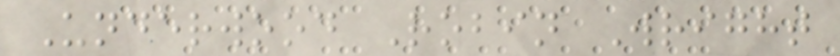Underwood Robin Wright
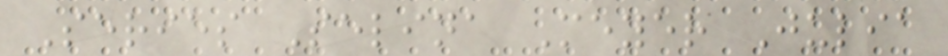Series Selina Meyer Julia
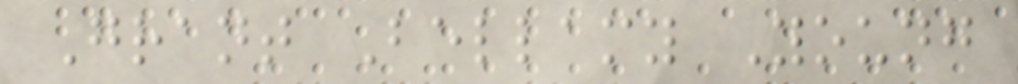Grant Bellamy Young
